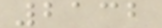2132
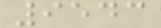9543
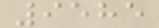9585
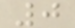0
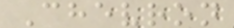Chevron
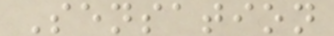Sensation
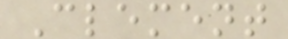Clement
